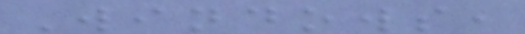Windows,
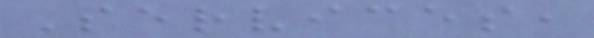Services,
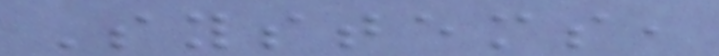Systems,
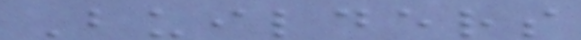Builders
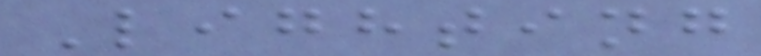Lighting
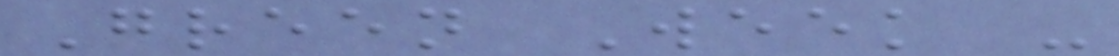Green Week -
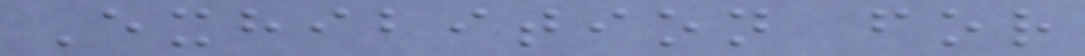Exhibition for
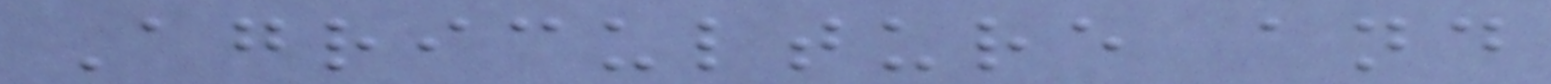Agriculture and
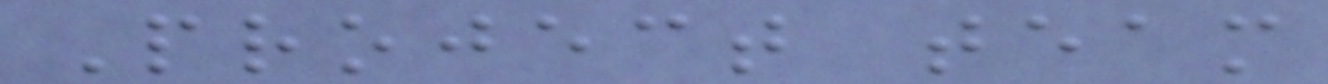Project team
